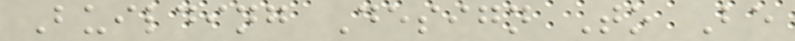Building Design To Be
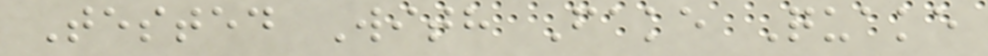Tested With Fake Quake
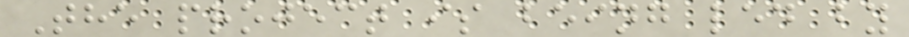The project is being led by
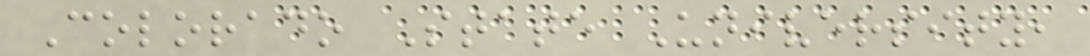Colorado State University,
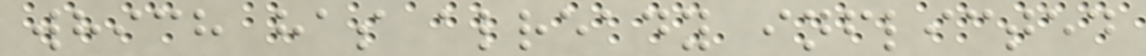which has already inflicted
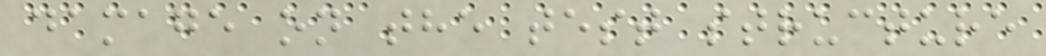damage on the test structure
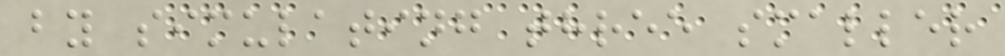by simulating three smaller
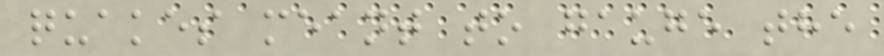quakes meant to gauge the
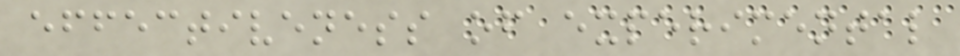effectiveness of experimental
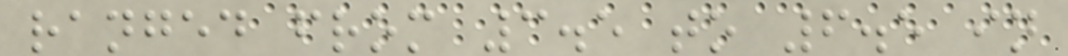ranged from 3.5 to 6.5 in
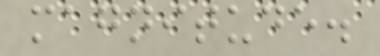magnitude.
